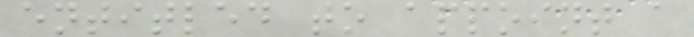entitled to appoint a
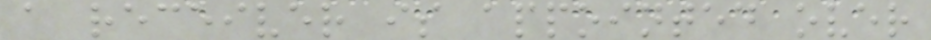a receiver is appointed over
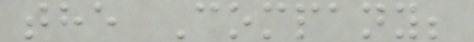the Company;
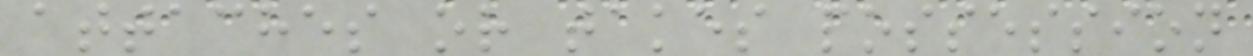attaches or takes possession
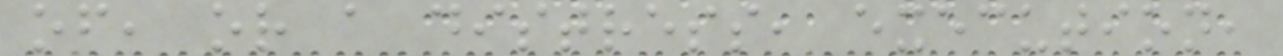of, or a distress, execution,
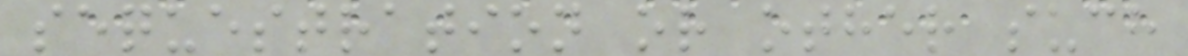sequestration or other such
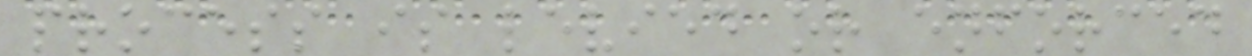process is levied or enforced
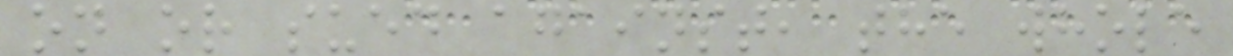on or sued against, the whole
